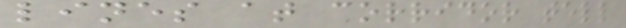lines at corridor tell
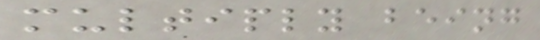multiply being
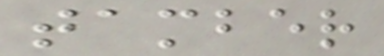tamber
